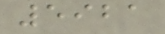5921
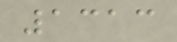1313
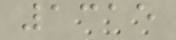1315
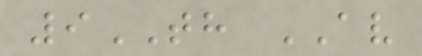9TH AV
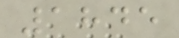1845
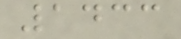1433
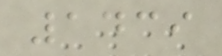1439
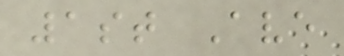1st Ave
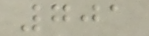701
